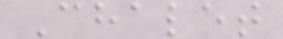Chalet
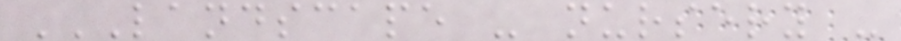LANDSCAPE - NURSERY -
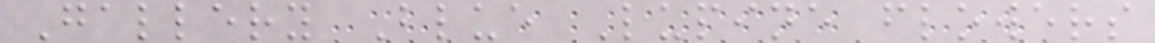Gallery Blue Lupine flowers
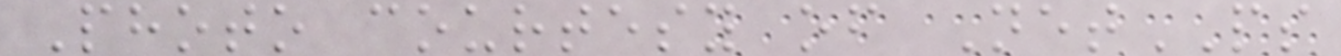Photo courtesy of NetPS
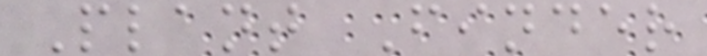Plant Finder
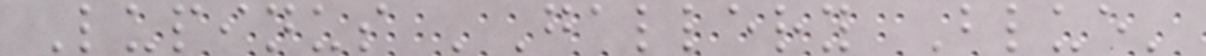Lupinus 'Gallery Blue'
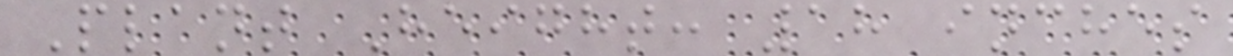Plant Height: 18 inches
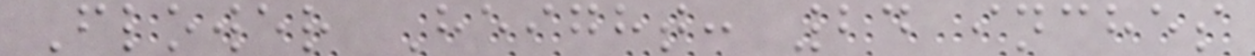Flower Height: 24 inches
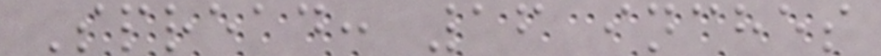Spread: 16 inches
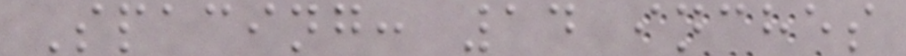Spacing: 14 inches
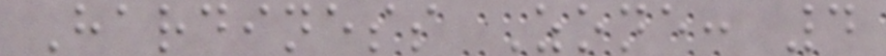Hardiness Zone: 4
